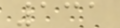131
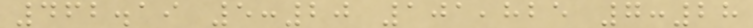462.19 5:20 101,825 7:28
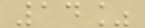14%
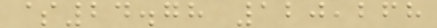$24.78 120,268
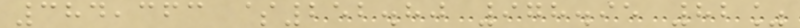384,363 $252.80 978.95 82%
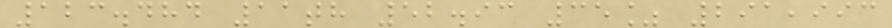123.484 11th 52.93 35% 291,993
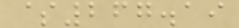$267.19
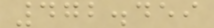472.459
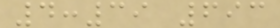4:39 693
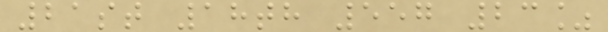21st 18th 557 23%
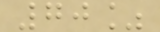70%
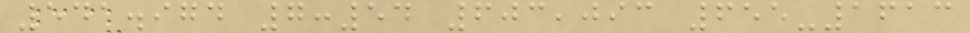541.974 7:54 603,093 655-1613
